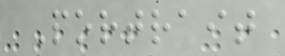Portrait
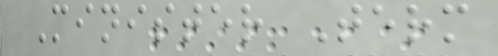Minister Term
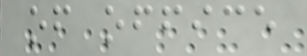of office
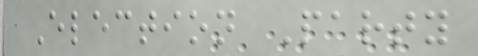Election Party
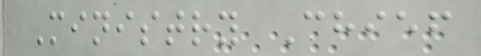Ministry Chief
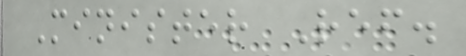Minister Ref.
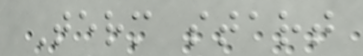Term start
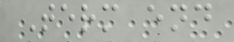Term end
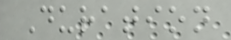Duration
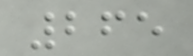265
